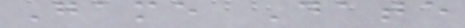Game Date
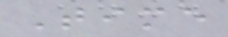Time
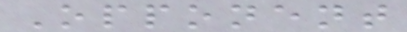Opponent
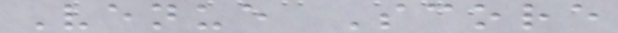Venue Score
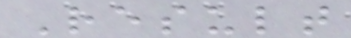Result
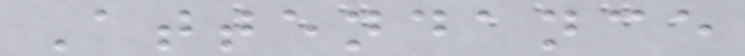Attendance
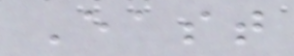East
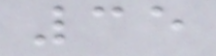35
